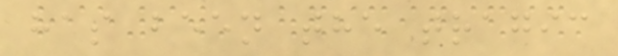has been the tragic
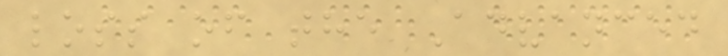loss of the Advanced
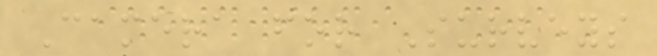Camera for Surveys
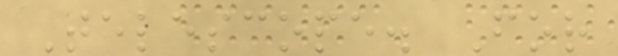Telescope. For
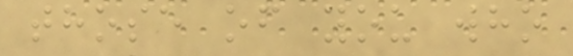those of you who
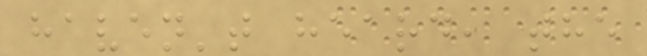haven't heard, the
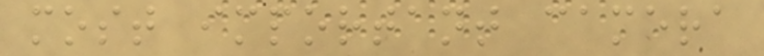most important camera
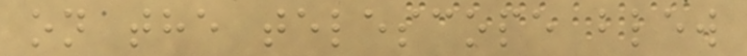on the telescope blew
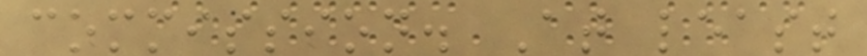commission. At least
